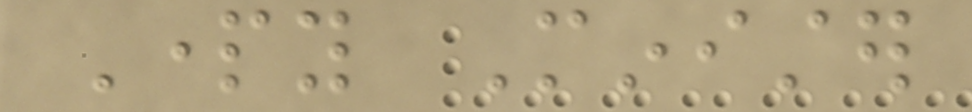Party Minister
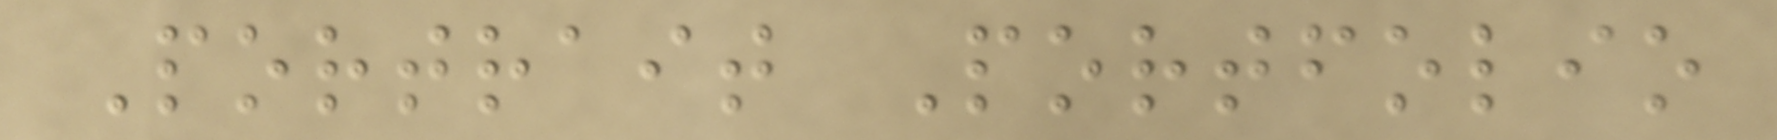Portrait Portfolio
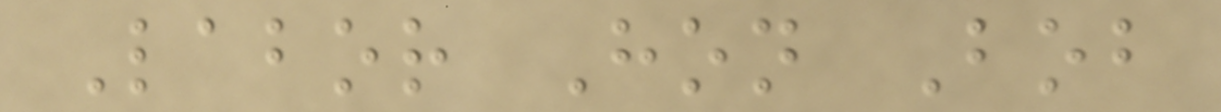Labor Hon Bob
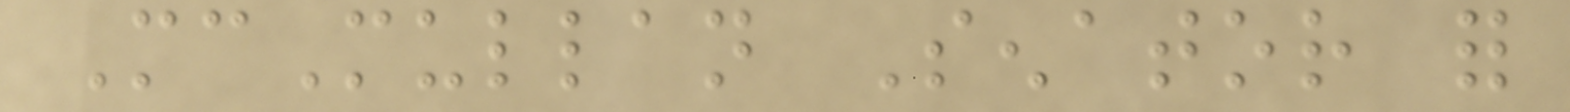McMullan Senator for
